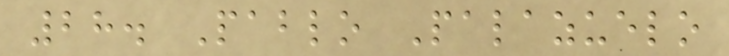28. Pablo Palazuelo
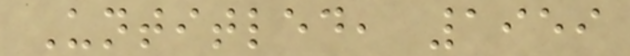Untitled, 1959
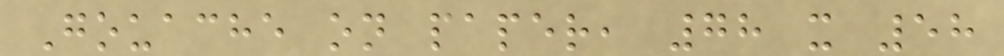Gouache on paper, 78 x 58
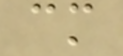cm
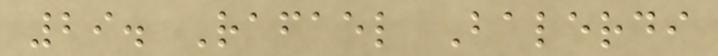29. Rafael Balerdi
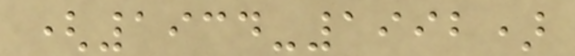(1934-1992)
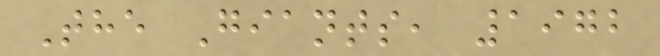The Giants, 1972
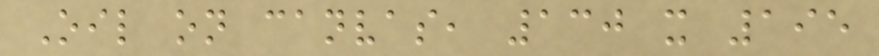Oil on canvas, 130 x 195
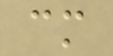cm
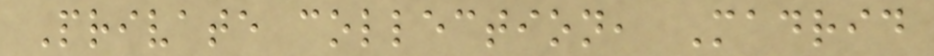Private collection, Madrid
